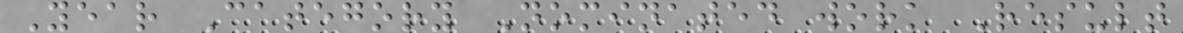Year Category Nominated work Result
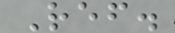Ref.
